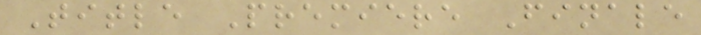Title Premiere Finale
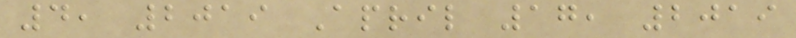4, 2019 April 17, 2019
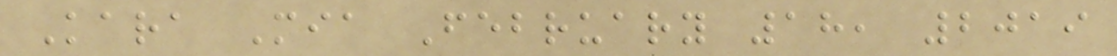Kara Mia February 18, 2019
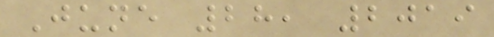June 28, 2019
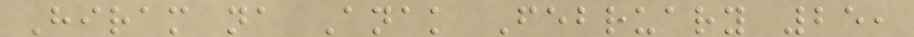Hiram na Anak February 25,
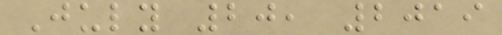July 20, 2019
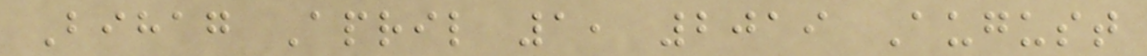Bihag April 1, 2019 August
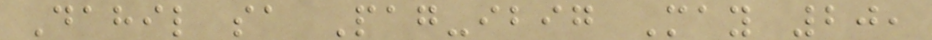Dahil sa Pag-ibig May 20,
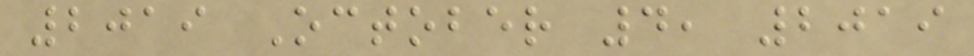2019 October 4, 2019
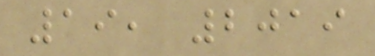19, 2019
